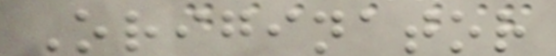Originator
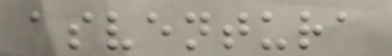asventura
